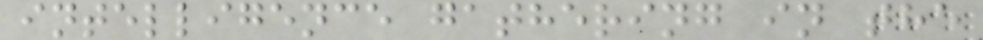intelligence gathering in the
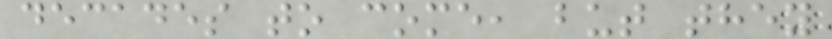decades to come, but they
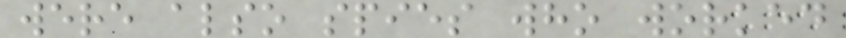were also spies who worked
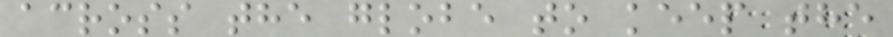across the globe to keep the
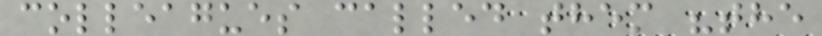colleagues called them "the
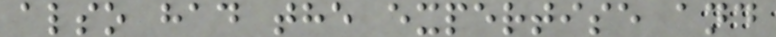also had the expertise and
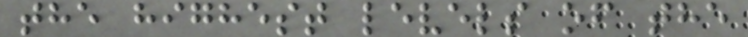the highest levels of the
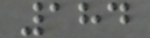184
